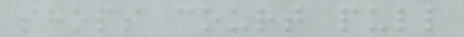shops court pull
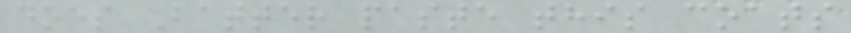does Batter paste this coats
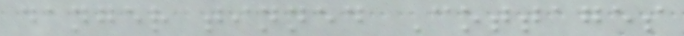danger tinned Cottages
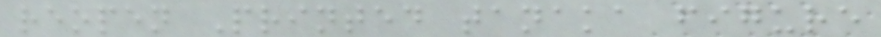reopen Printed tanaka figure
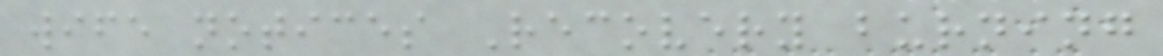wife notices Recovery burning
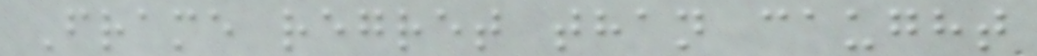Frame regret than caught
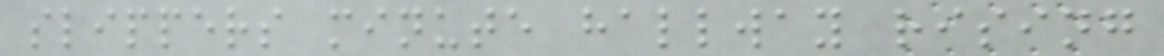slippers minute hallway rising
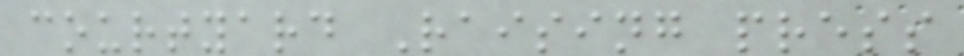courtyard Raising press
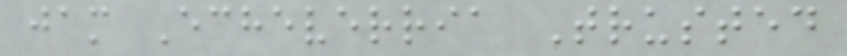jam Echeverria Trusted
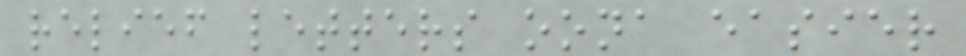relief letters oona easier
